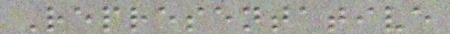Representative
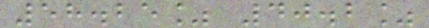58.25% 40.2%
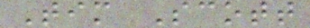Tim Scott
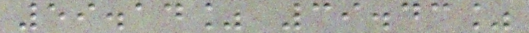59.14% 39.43%
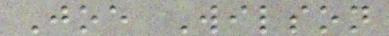Joe Wilson
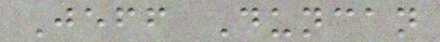Jeff Duncan
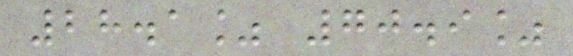28.1% 70.9%
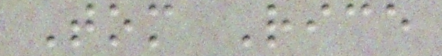Tom Rice
